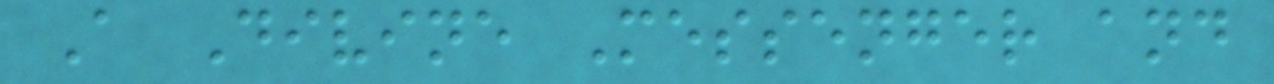A Divine Messenger and
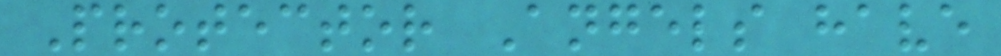Protector Angels have
